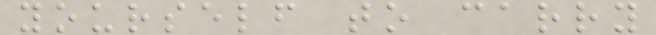yourself to carry
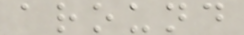around
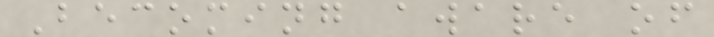Becoming aware of
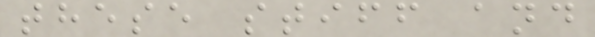these stiff and
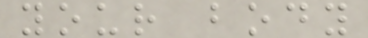your body
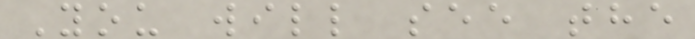You will see the
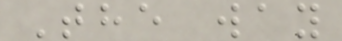The way
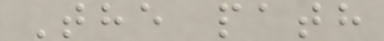The path
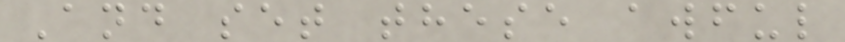And set these awful
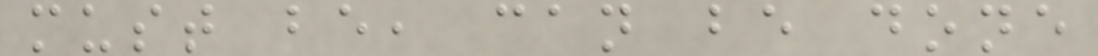must be, can be done
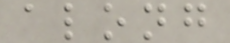along
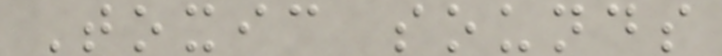Toxic sounds
